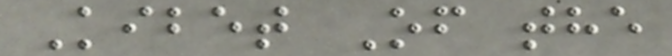Kibet Of the
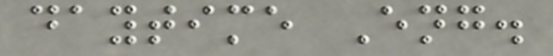daytime Eng.
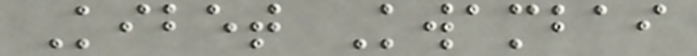Kibet Kwambai
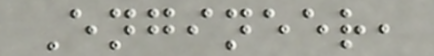Engineer,
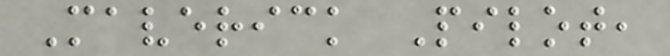Maverick Pilot,
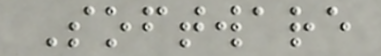Software
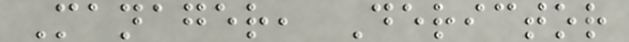Manager, Derictor
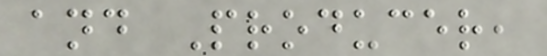and Producer,
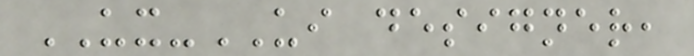UX-UI designer,
